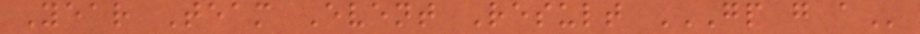Year Team Event Result GP G A
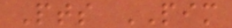Pts PIM
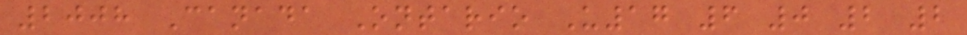2008 Canada Ontario U17 6 0 2 2
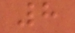8
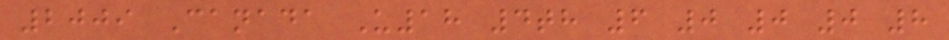2009 Canada U18 4th 6 0 0 0 8
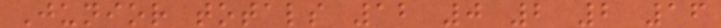Junior totals 12 0 2 2 16
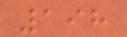198
